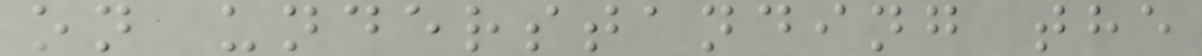on understanding the
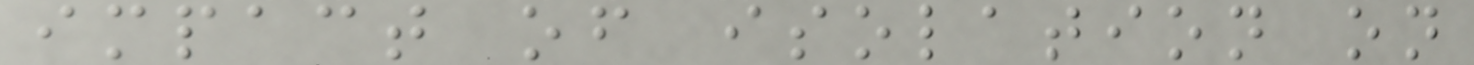impact of isolation on
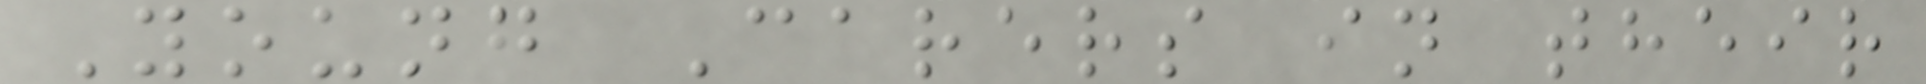Young Carers in their
